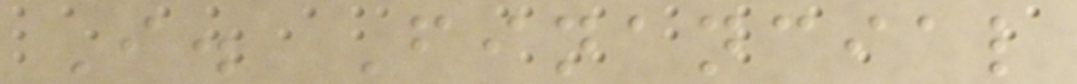I. Financial
